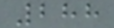288
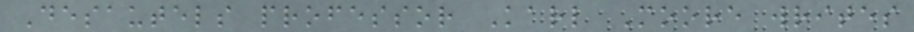Desautels professor Karl Moore writes
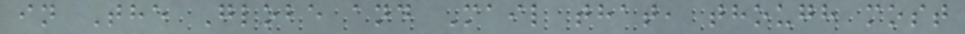in The Globe and Mail that, though most
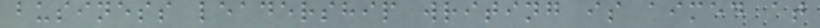business leadership writing is aimed at
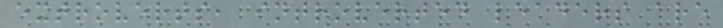extroverts, introverted leaders are
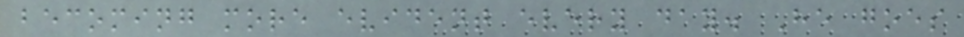becoming more evident every day. He goes
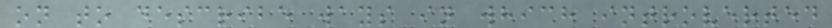on to describe ways in which introverted
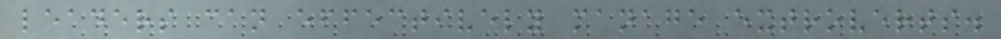leaders can effectively manage extroverts.
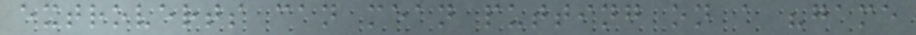extroverts can mean putting on a "game
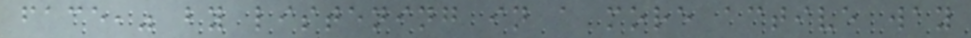face," by listening in a more active way
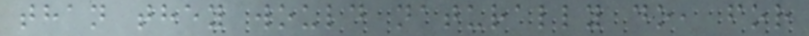than they would naturally do, for
